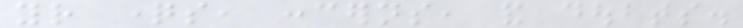your questions, concerns, and doubts.
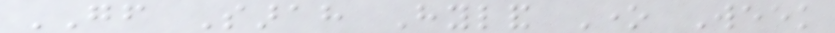GF Sarah Hyland One Week
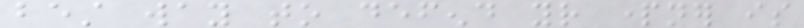best way to defend your partner is
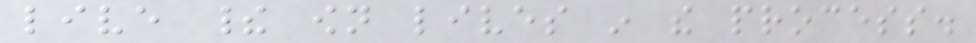live their own lives in the process.
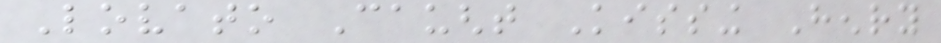Lovato Caught Kissing Henry
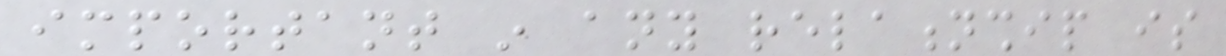important in any relationship is
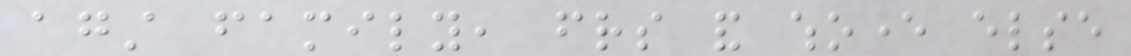against family, friends and whoever else
